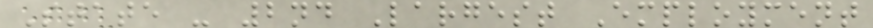State - 2nd Largest Employment
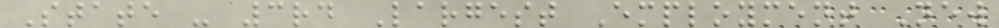State - 3rd Largest Employment New
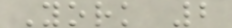York 2
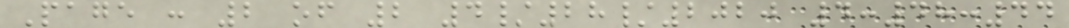Page : 2 of 2 4/28/2020 4:48:44
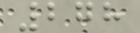278
